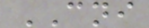CNI
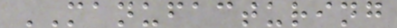MANUFACTURING
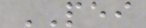PEI
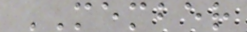MEMBER
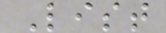List
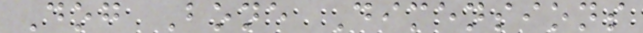Dog Bone Dimensions
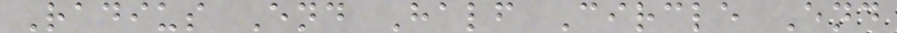Radius End Half Circle End
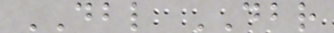DBL DBR
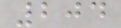204
